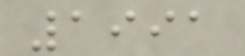1991
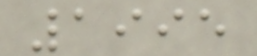1995
